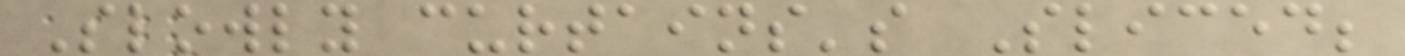Slowly curtains's Sliced;
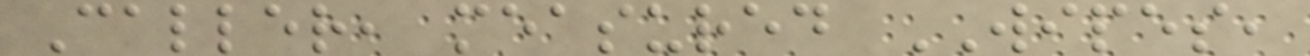Caller, measured WIPES,
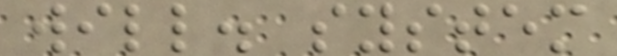will. system
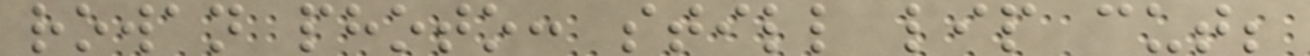rowan photo: still lip cut;
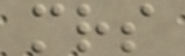mrs
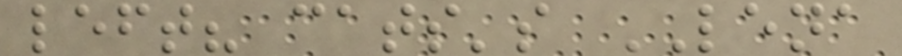left? cats's LENA
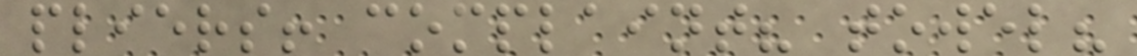pliers! complaint? towel?
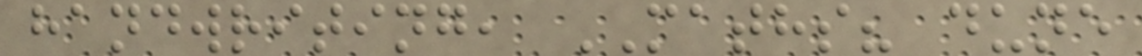handwriting, MATHS? dune
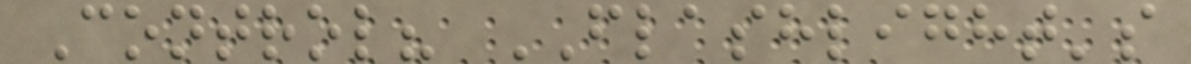Control? FLASHLIGHT's
